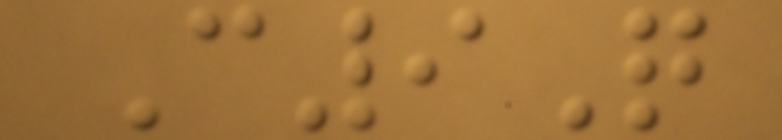C9Q
